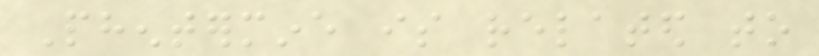Phentermine is related to
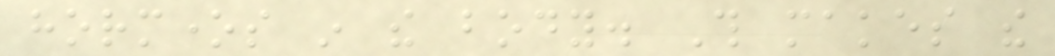hormones in the body. This makes the
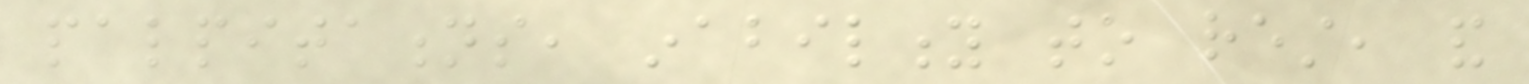palpitations, inability to rest, and
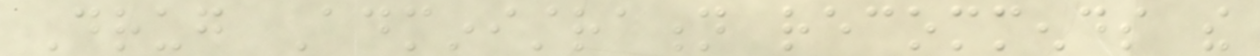Drug Administration recommends the
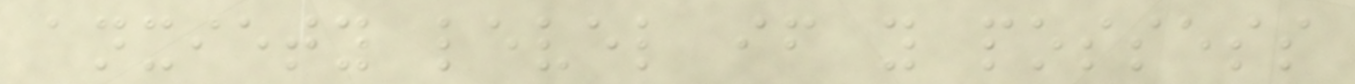anxiety level if you possess
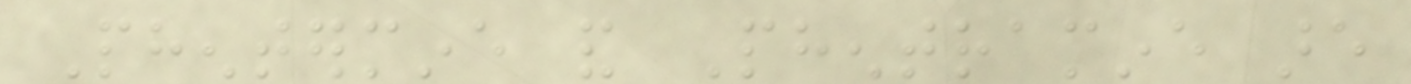Phentermine and Phentramine are
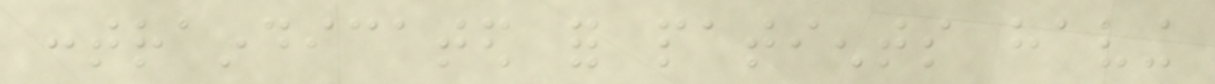contraindicated for patients having
